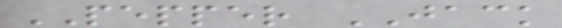PEPPER JACK
